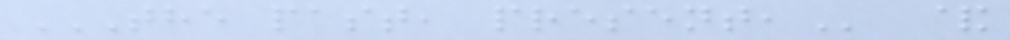THE PAST, PRESENT, &
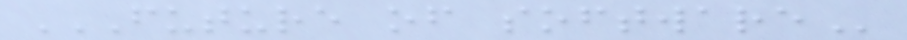FUTURE OF SOFTWARE
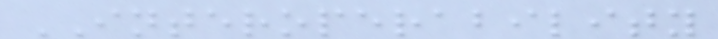INTEROPERABILITY
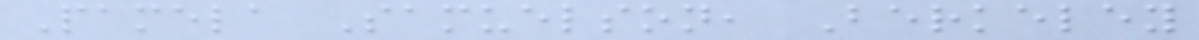Pamela Samuelson, Berkeley
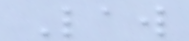Law
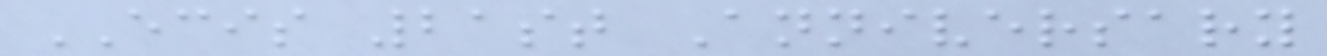ECIS 21st Anniversary
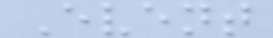Event
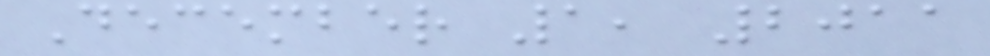December 1, 2011
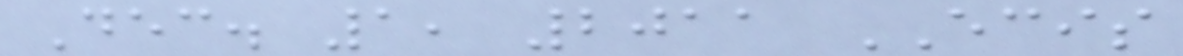Dec. 1, 2011 ECIS
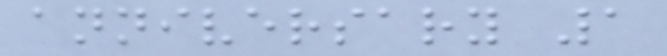anniversary 1
